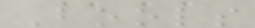Bools
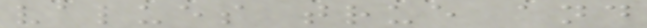values true and
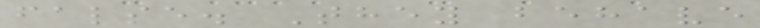false. They behave
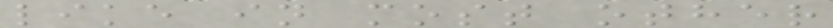like in most other
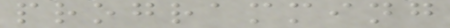programming
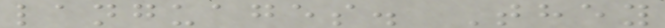languages. They
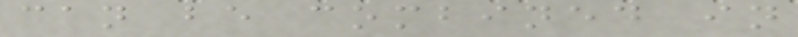can be combined in
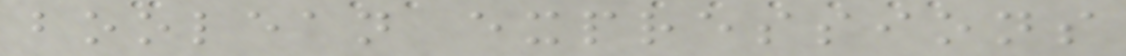boolean expressions
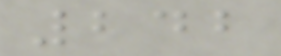242
